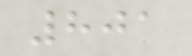801
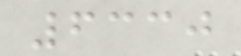6330
